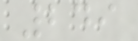249
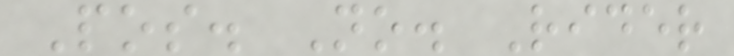Pos. No. Rider
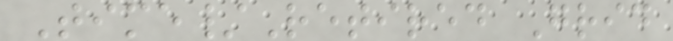Time/Retired Grid
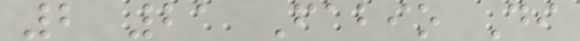2 21 Fabio Di
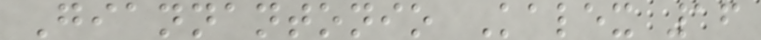Giannantonio Kalex 16
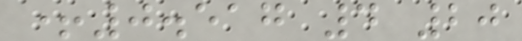+0.517 4 20
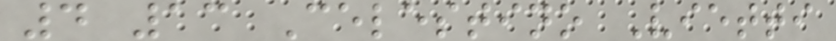4 13 Celestino Vietti
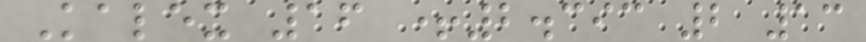Kalex 16 +2.393 2 13
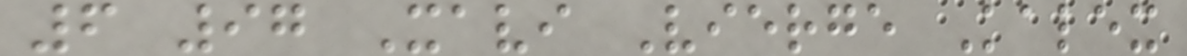6 97 Xavi Vierge Kalex
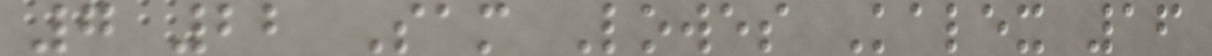7 22 Sam Lowes Kalex 16
